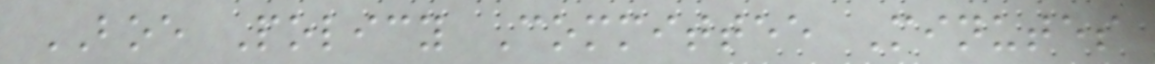BOE Policy Committee Minutes
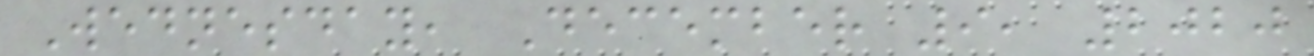Wednesday, December 9, 2020
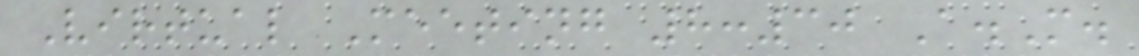Virtual Meeting 8:30 A.M.
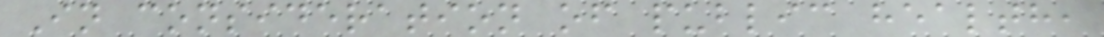In consideration of public health,
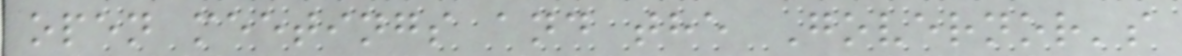open meetings and the Governor's
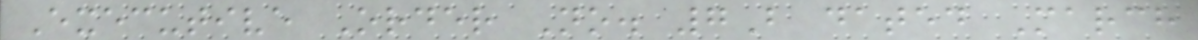Executive Order No. 7B dated March
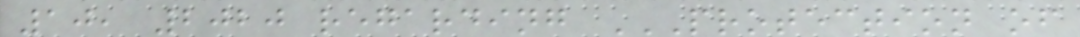10, 2020 regarding PROTECTION OF
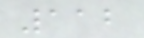112
